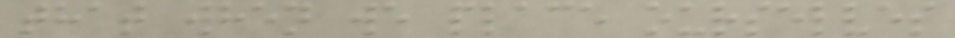that when we place ourselves
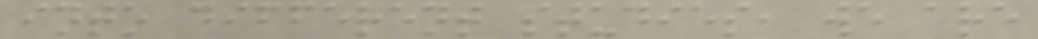into different studies, we are
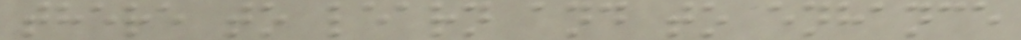there to learn and to enhance
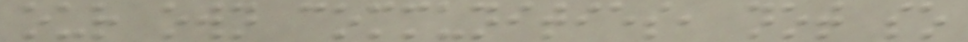our own communities, not so
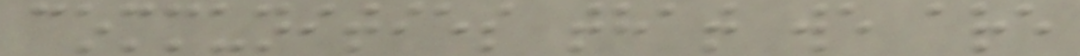communities that we are
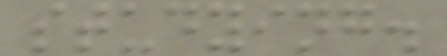studying.
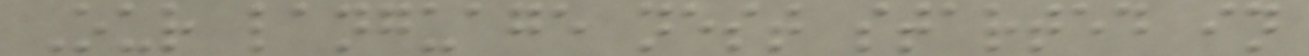Our language nest started in
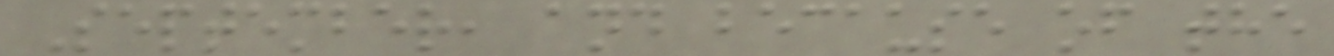September, and because of the
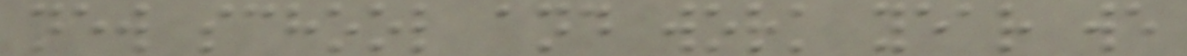new school and work year we
